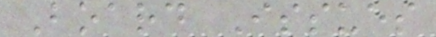Board Issues
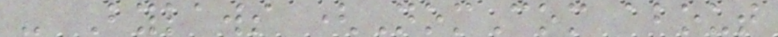- Bylaws (NomCom about
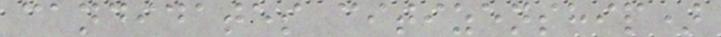candidates citizenship)
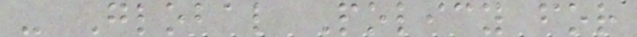- Global Policy for
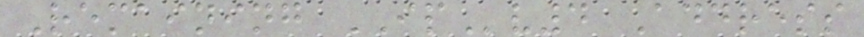Remaining IPv4 Address
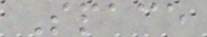Space
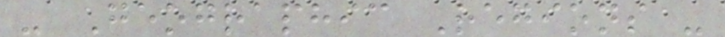- Geographic Regions -
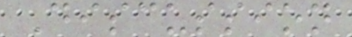Discussion
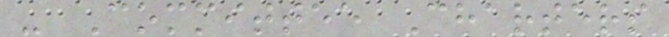- Committee Charters
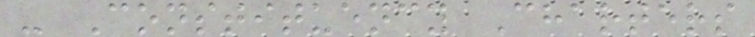- Constituency Charters
